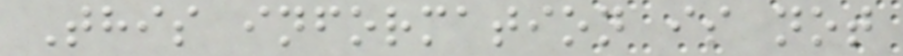This information is not
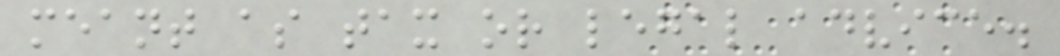meant as tax or legal advice.
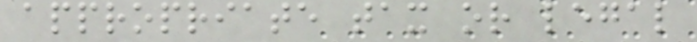appropriate tax or legal
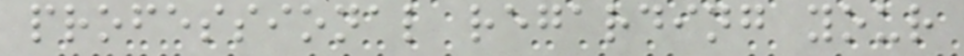professional regarding your
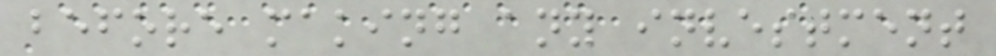before making any investment
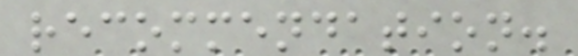recommendation.
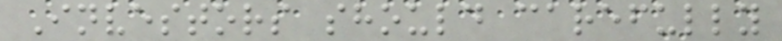Investors should carefully
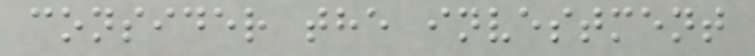consider the investment
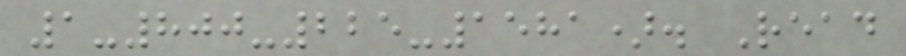1-800-225-1581). Read
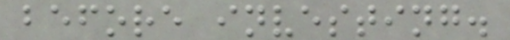before investing.
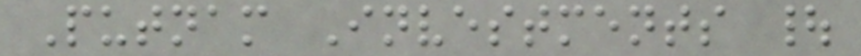Putnam Investments |
